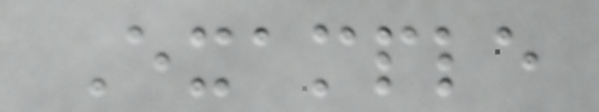Example
